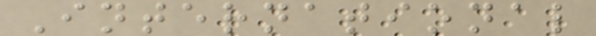International
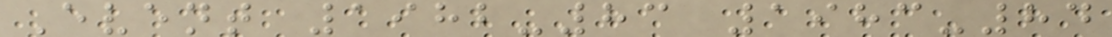Event 1982-83 1983-84
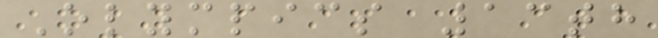Olympics 13th
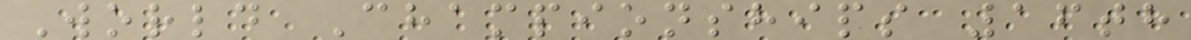World Championships 16th
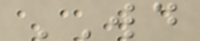WD
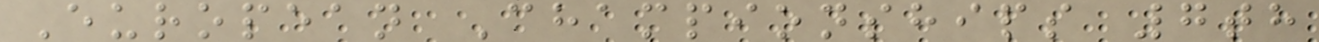European Championships 7th
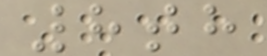8th
